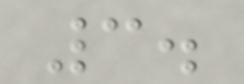3.
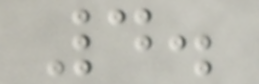4.
